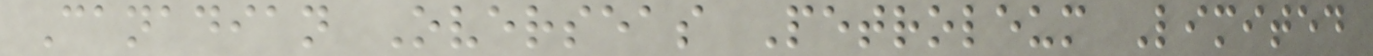Canadian Overseas Petroleum Limited
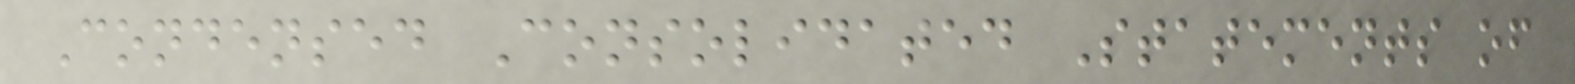Condensed Consolidated Statements of
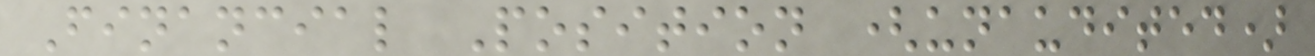Financial Position (unaudited)
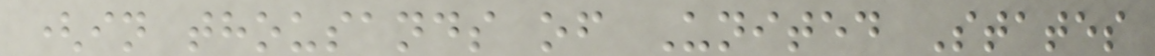(in thousands of United States
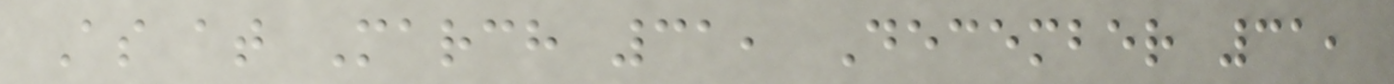As at March 31, December 31,
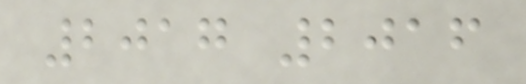2017 2016
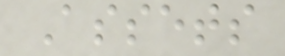Assets
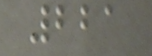221
